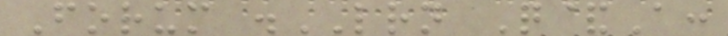Forum .LRN Q&A:
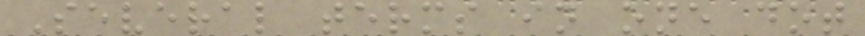Several terms in one dot
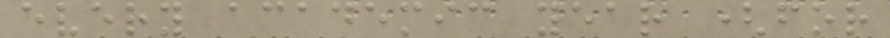every academic year (for
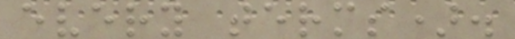every terms).
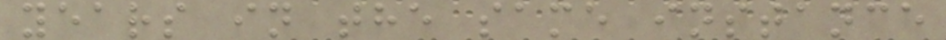years in the same instance
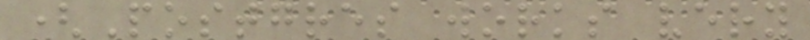(Postgres works very
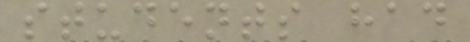students had
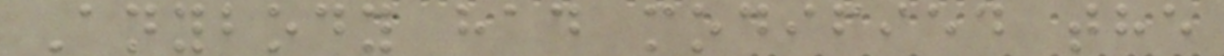Anybody had modified the
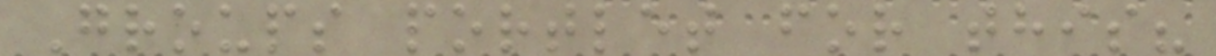Groups portlet for this?
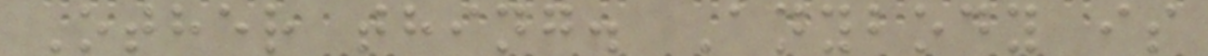Other thing. Anybody is
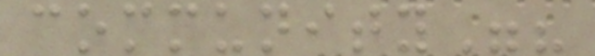community"?
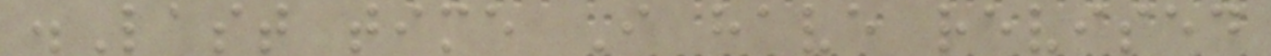.Last time I have revised
